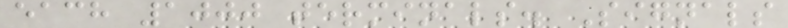each 1000 terminals. Signals
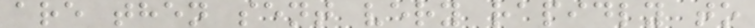are then sent very rapidly to
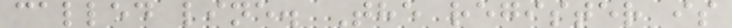called line. The register is
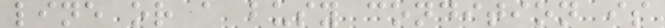line or a busy condition is
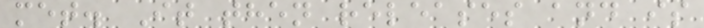met. It then releases and is
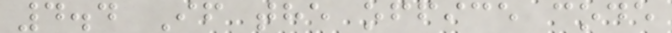4.4 If the office code
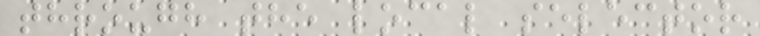through the local selector
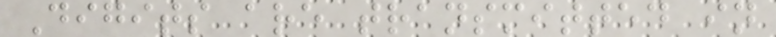Digits are transmitted in
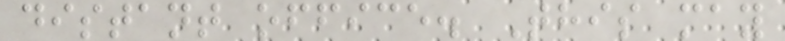distant office. This may
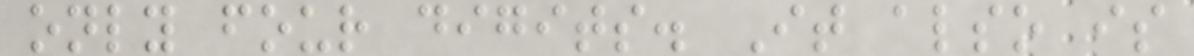only four digits. It also is
